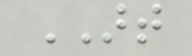ART
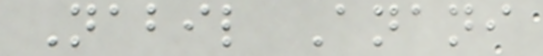Nabil Anani
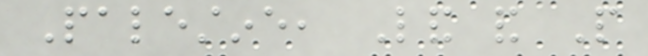Palestine, Land and People
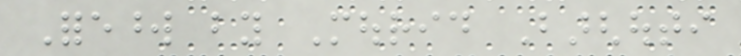Foreword by Mourid Barghouti
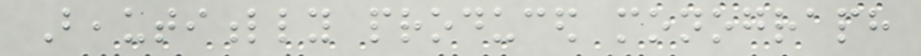Beautifully produced monograph
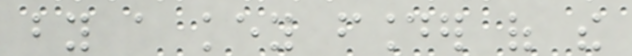by a key founder of the
